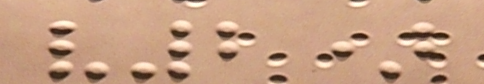v2)
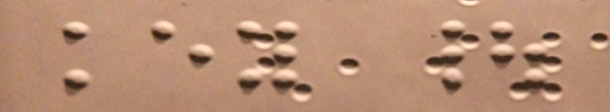key |
